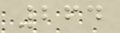264
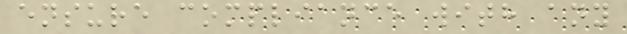ensure compliance with any
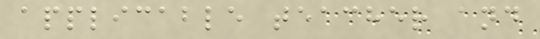applicable teacher and
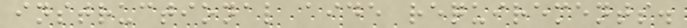instructional aide requirements.
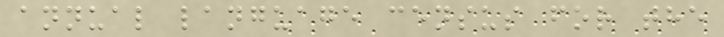annual language census for the
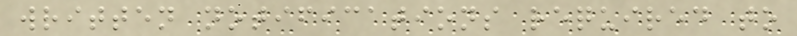written notifications required to
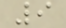9
